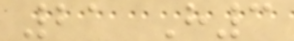21 H3
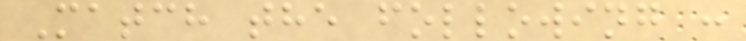Match the following :
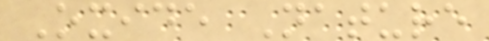Oxide Nature
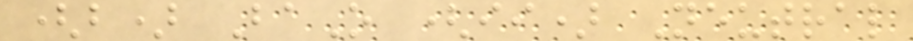(b) BaO (ii) Neutral
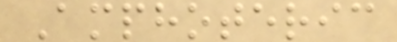Amphoteric
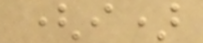(i)
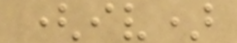(iv)
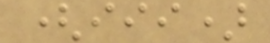(iii)
